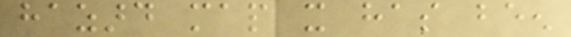hazard map it has been
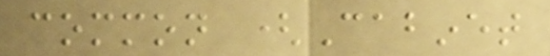common (Cabinet
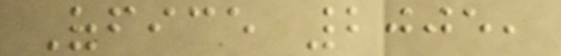Office 2005,
